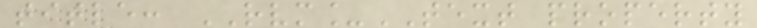title: RVM_TEXT property
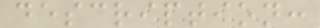description:
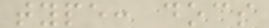type: docs
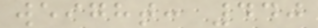weight: 440
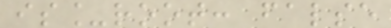is_root: false
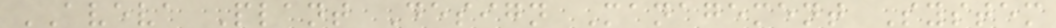AVEVA Plant Design Management System
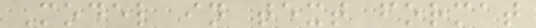Model in text format
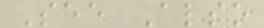See Also
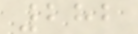282
